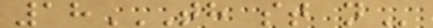18TH ST N
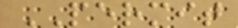PERMIT
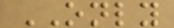ONLY
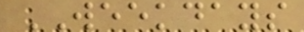WEEKDAYS
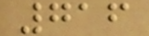716
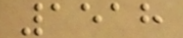1518
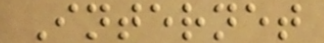Internet
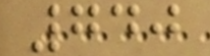740
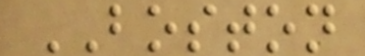BOSTON
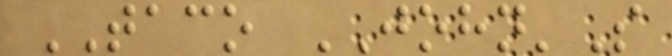TACO JOHN'S
